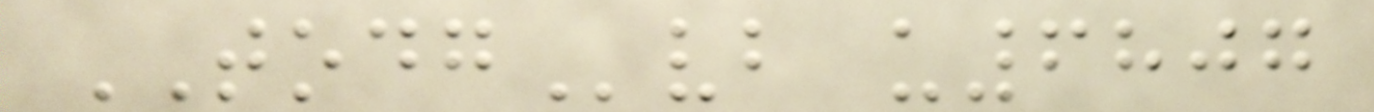TODGvb u6807
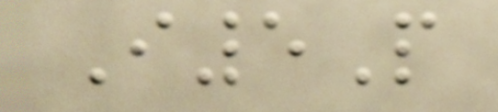I5P
